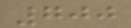700
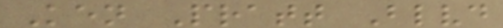Ken Pratt Blvd
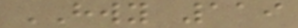HWY 119
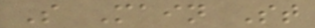S Main St
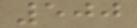500
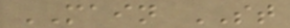MAIN ST
